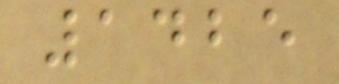1425
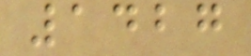1427
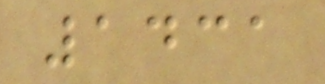1431
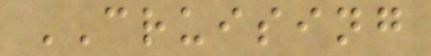CRUISING
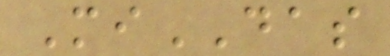MiDAS
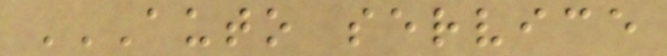AUTO SERVICE
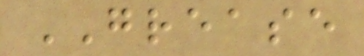GREASE
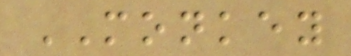MONKEY
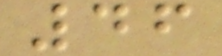46
